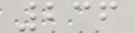236
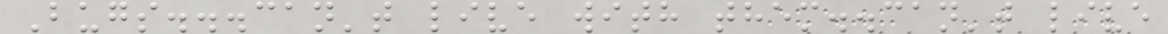Bugs...can't live with them..can't live
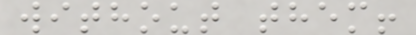without them!
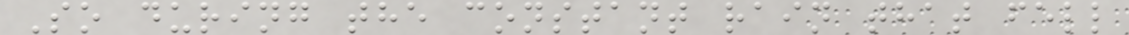So during the constant rain that fell
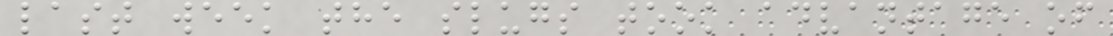last week the slugs took advantage of
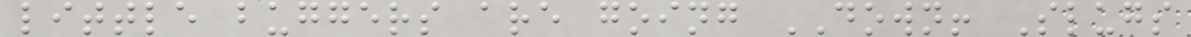little buggers are going DOWN! Slugs
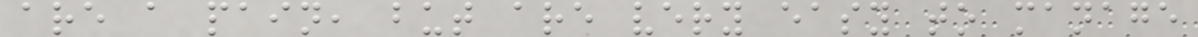are a pain, but are very easy to manage
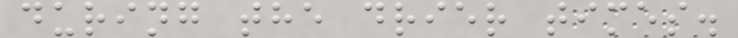during the drier times.
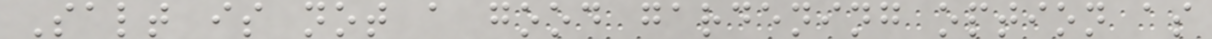Salt is not a good gardening option as
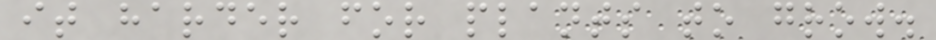it harder for plants to grow.
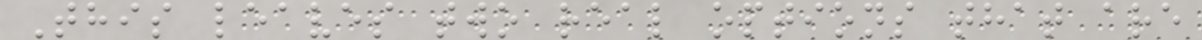This leaves two real options that are
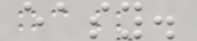easy.
